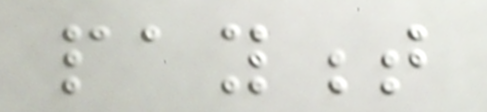payment
